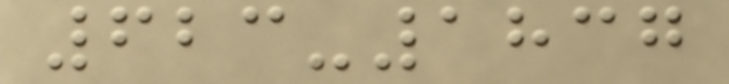623-1837
